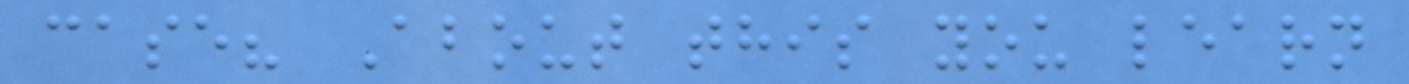case? About this you learn
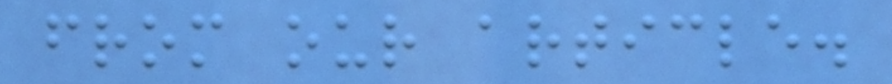from our article.
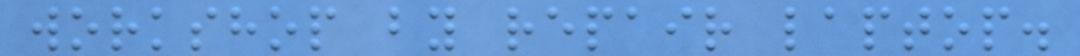workshop by repair laptop.
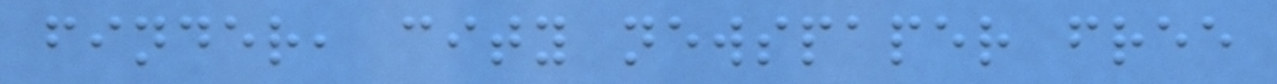finder, city newspaper free
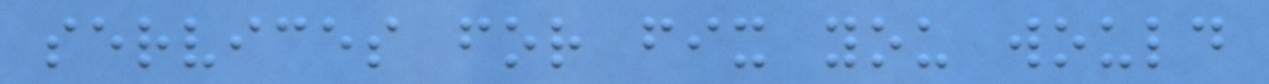services for fix you would
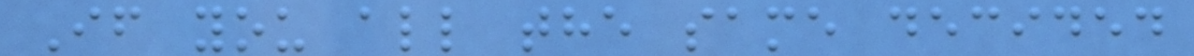If you all the same decided
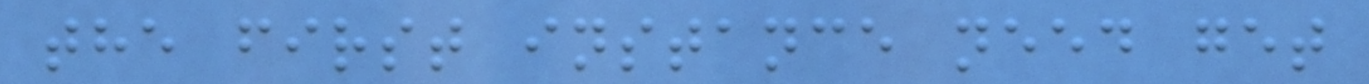the first instance need get
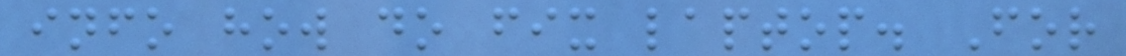info how do fix laptop. For
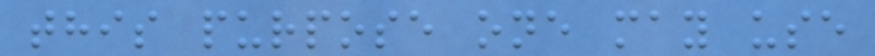this purpose one may use
